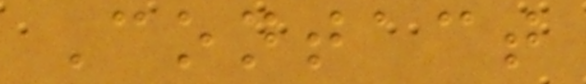Contact
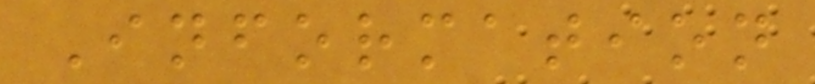Information
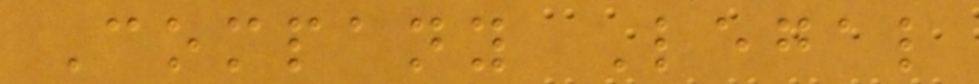Company Legal
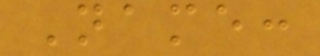Name:
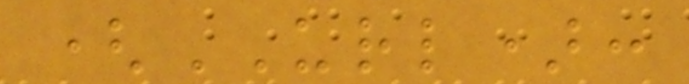(URL):
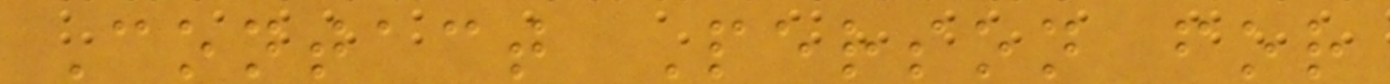Contact Person for
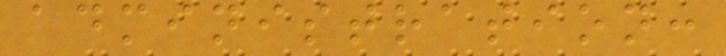administration:
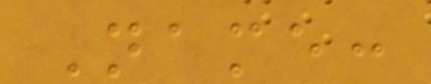Name:
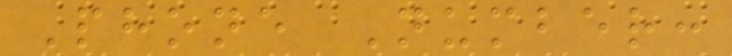Phone Number:
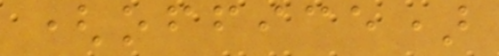(office)
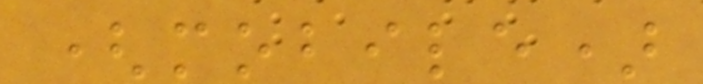(mobile)
